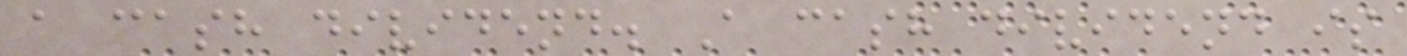a cash dividend. A cash dividend is
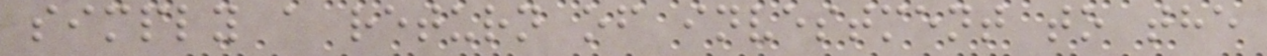simply a return of investment to the
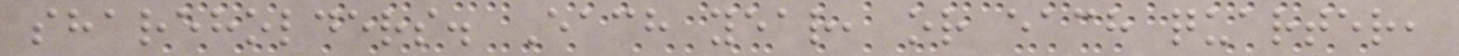shareholders. Each year, or each quarter,
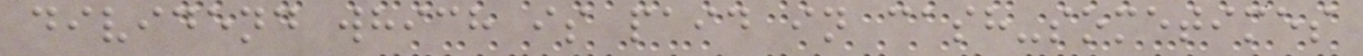dividend which is paid in cash-sometimes
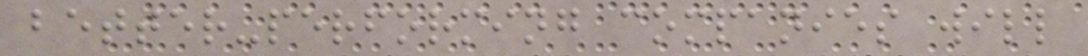better-performing companies will
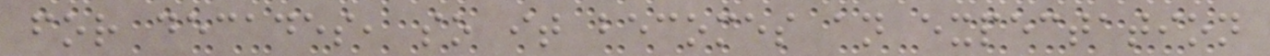for decades, so it becomes an expectation
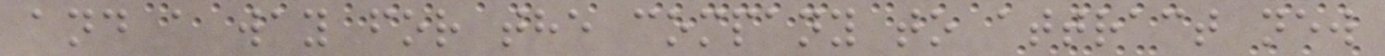and a way for the company to attract new
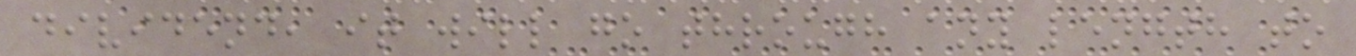dividend, it will go through any length to
